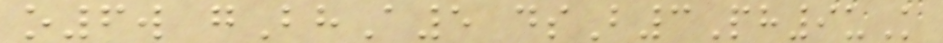o6w gBhA5 dsB3Ph9uK
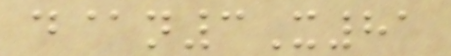d@n3X81
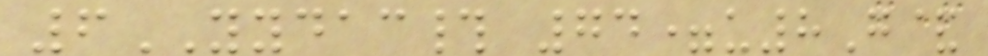6YYDAC# 74=u8G&
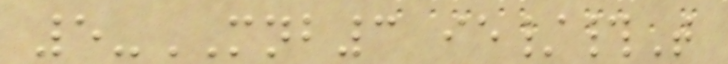5-MNB3 ie/#T
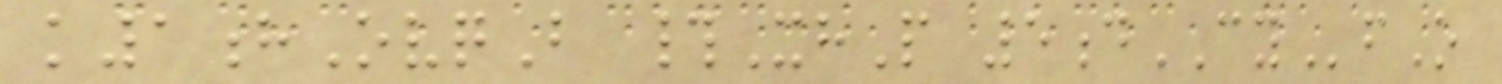k1hOvqB #XhP 5dCYfO
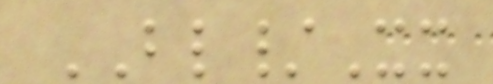BL/Xx
